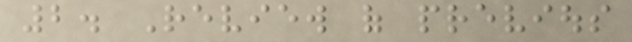2. Review of previous
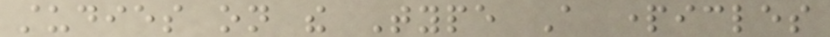studies on the Type A particles
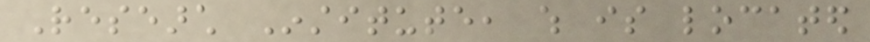Research Institute, which is located
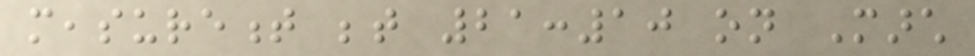measurement between 21:10 on March
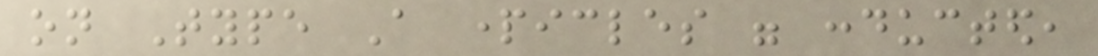on Type A particles were conducted,
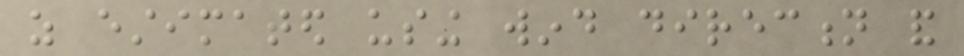as estimated using wind direction and
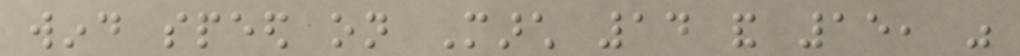wind speed on March 14 and 15, was
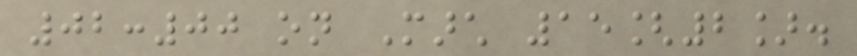02:00 on March 15[2].
